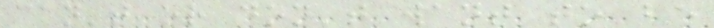can't or don't want to be
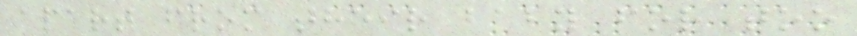apart from their baby for too
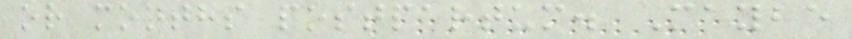or months postpartum. Maybe
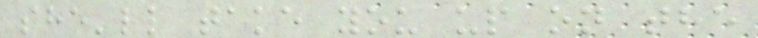she'll take you up on the
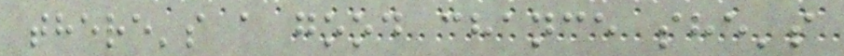there's a good chance she's
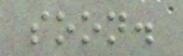soon.
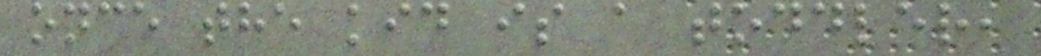once the kid is a toddler,
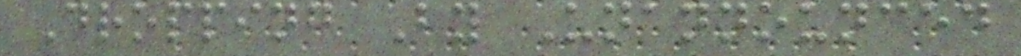Dropping By Unannounced
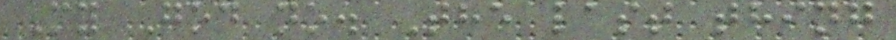My God no. The last thing
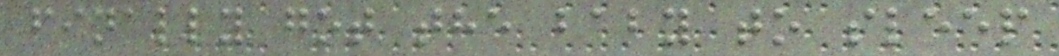finally got the baby to sleep
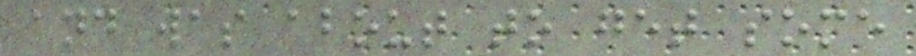and was about to get some
